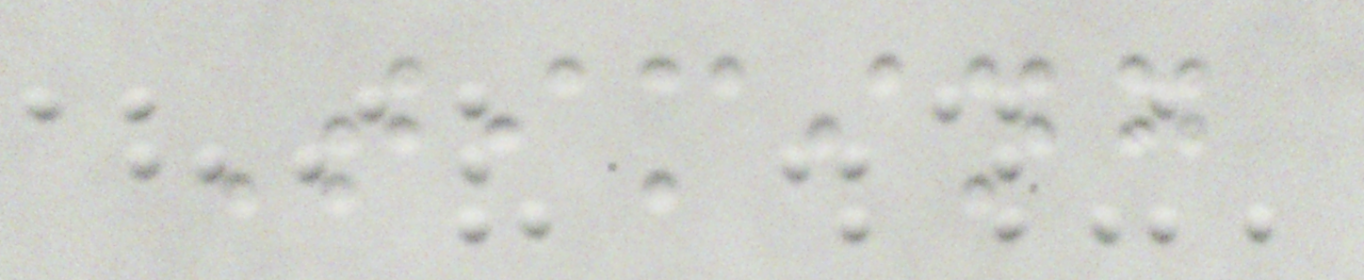Timing
